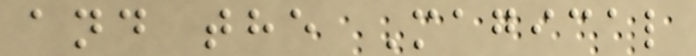and the Magical
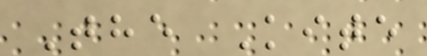The Kite
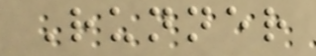Runner
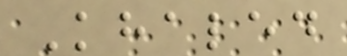Khaled
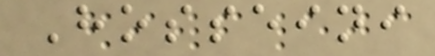Hosseini
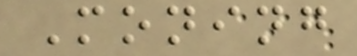Moning
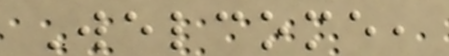Welcome,
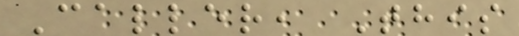Caller, This
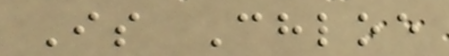Is Chloe
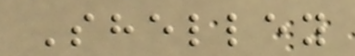Shelley
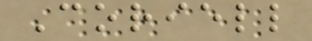Coriell
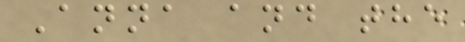Anna and the
